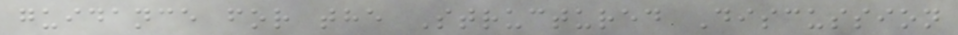guidance for the Structured Discussion
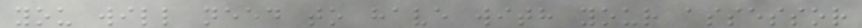you will need to have with your assessor
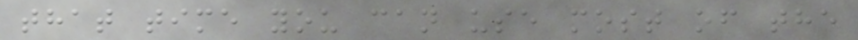that time you can use most of the
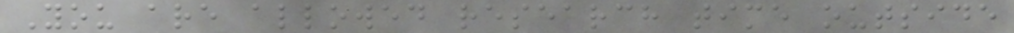You are allowed research time outside
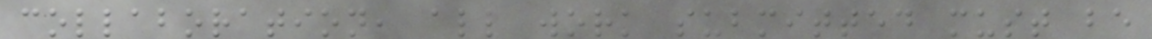collaboration, all work submitted must be
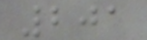201
